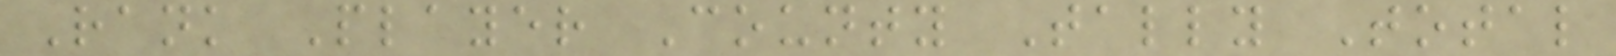Rank Player County Tally Total
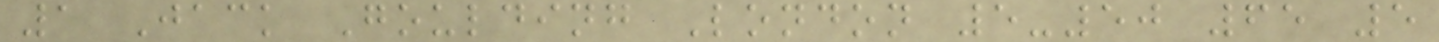1 Jack Goulding London 5-50 65 5
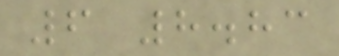6 8.83
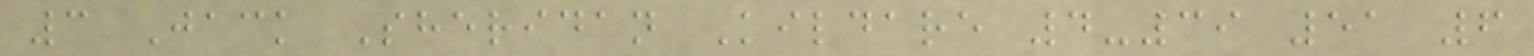3 Jack Sheridan Kildare 4-39 51 6
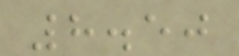8.50
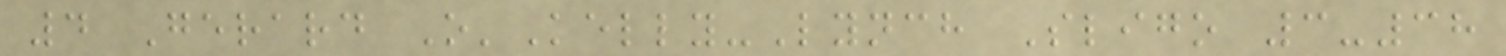4 Gerard O'Kelly-Lynch Sligo 3-38
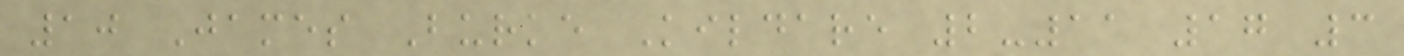10 James Burke Kildare 2-11 17 3
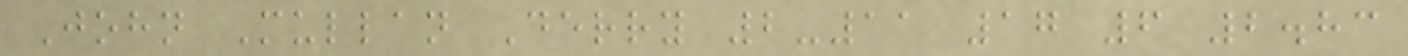John Mullan Derry 2-11 17 6 2.83
